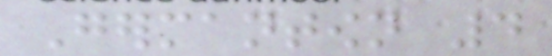Germantown 4
